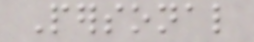Personal
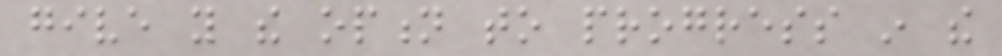give you the option to progress in the
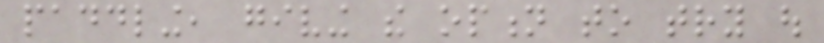paddling, giving the option to try out
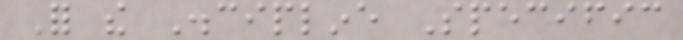For the Discipline Specific
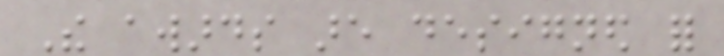The awards are designed for
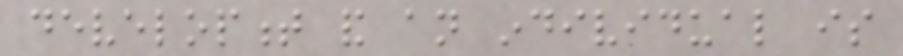development and an individual is
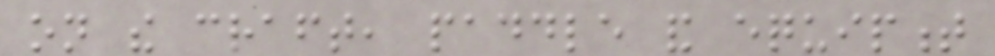on the craft, paddle and equipment
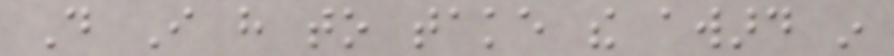Do I have to take the award in
